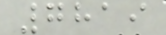7819
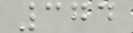374
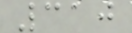310
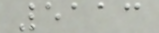5113
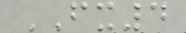FX4
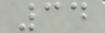34
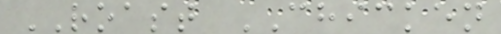ROAST CHICKEN
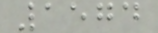1574
